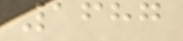1687
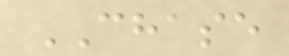CHASE
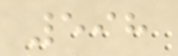598
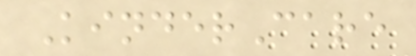KinderCare
